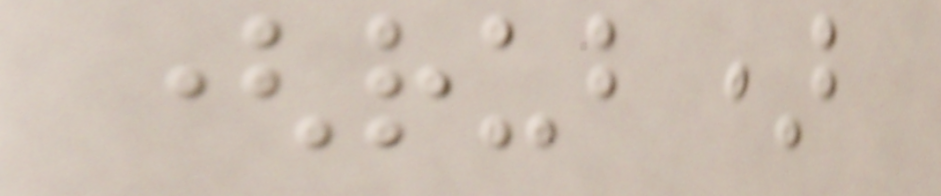(rub)
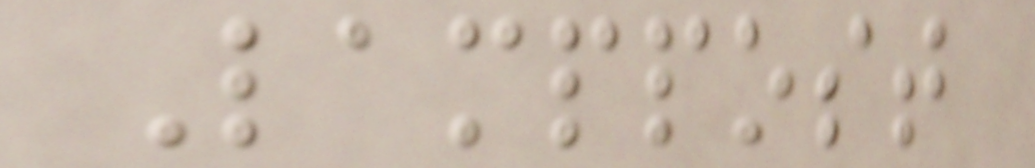Lamppost
